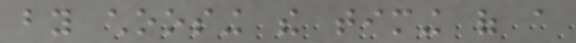by choosing the timing of a
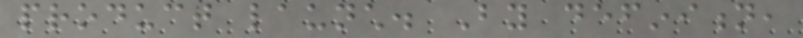product launch. By definition,
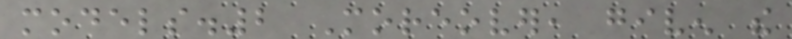models.2 Moreover, given the
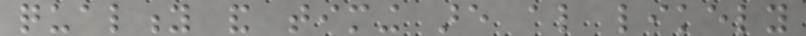quality and timing are also likely
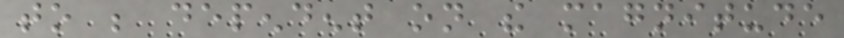to be dependent on the magnitude
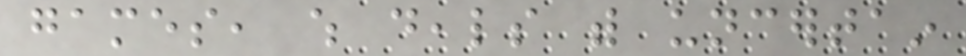games, which deals with uncertain
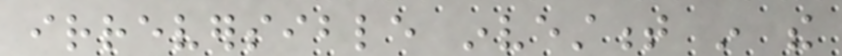irreversible investment in the
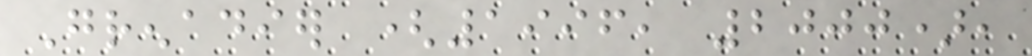Grenadier (1996, 2000),
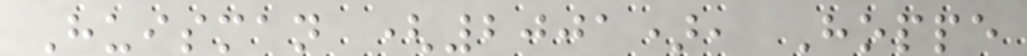Huisman (2001), Hoppe
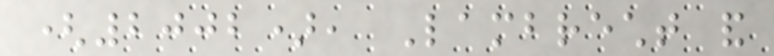(2002), Lambrecht and
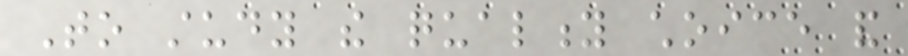To study the quality choice and
